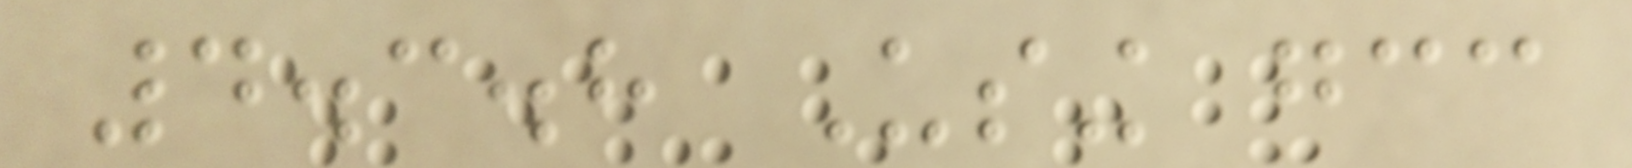4.3.8 Using gcc
